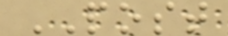POST
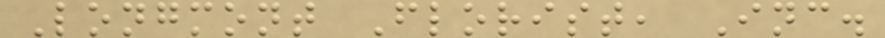Longmont Florist, Inc.
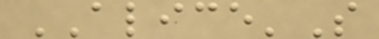ALICE'S
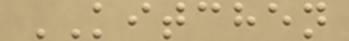KITCHEN
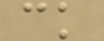ck
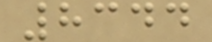8344
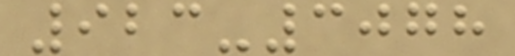923-3078
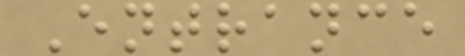Entrance
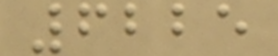6225
